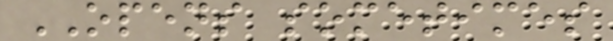OPENS sometimes
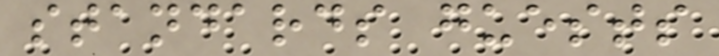standards guests
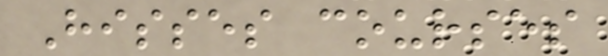Hisses courses
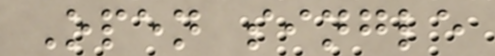Open single
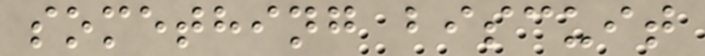something biscuit
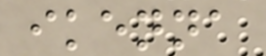ikenna
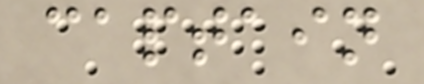captain
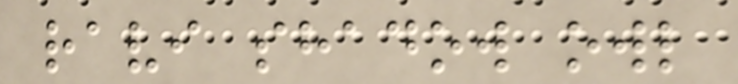ravi shadow owl
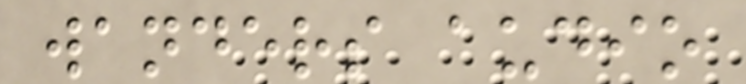wanders audio
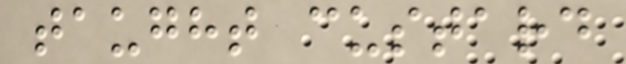taught custard
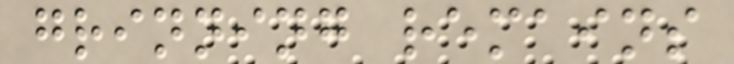grinning remains
